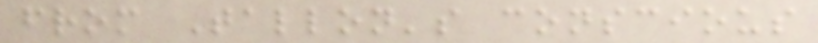from Tallon's conscious
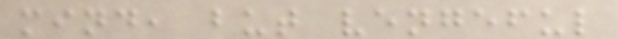mind, but vengeful
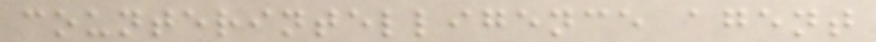counterintelligence agent
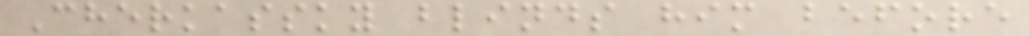Cherkassky blinds him before
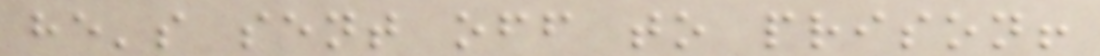he's sent off to prison!
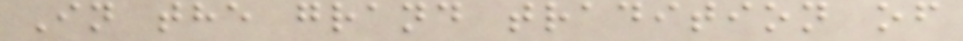In the grand tradition of
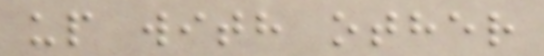up with other
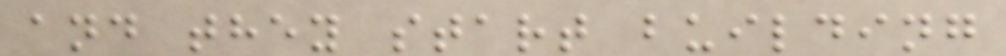and they start building
